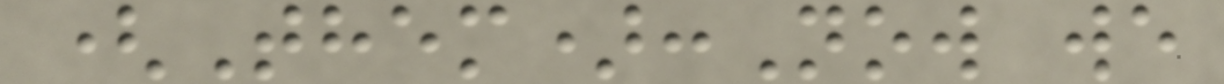(Them):Now we
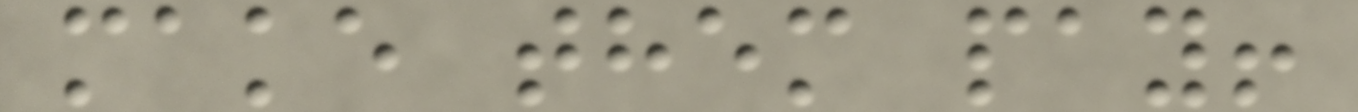make them pay!
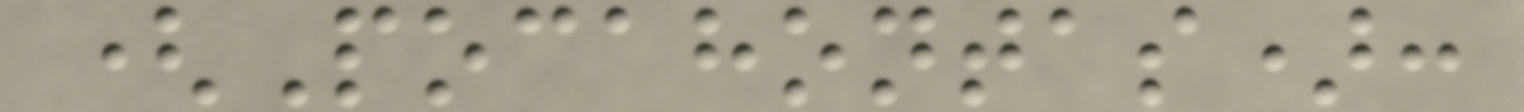(Pocahontas):
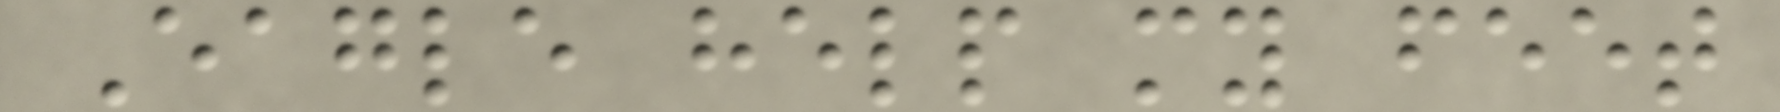Eagle help my feet
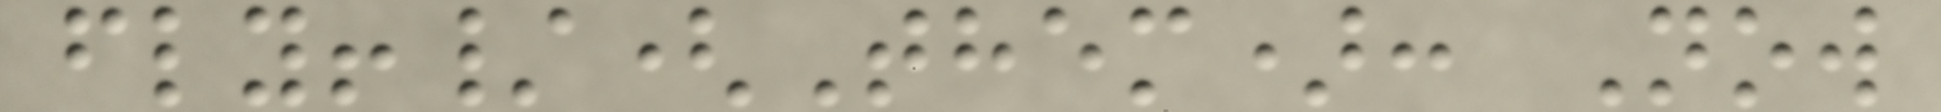fly!/(Them): Now
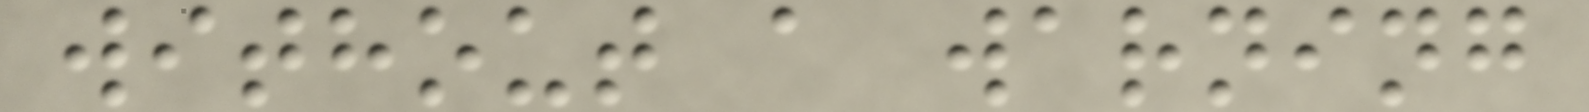without a warning
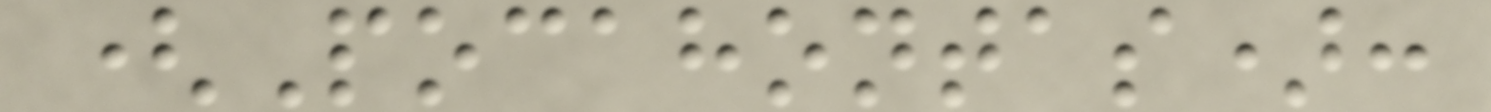(Pocahontas):
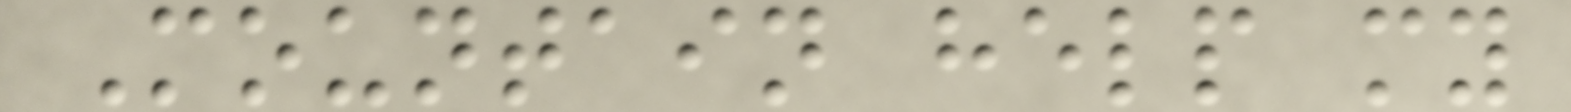Mountain help my
